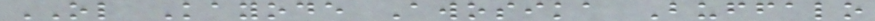OL Kayode Awosika Buffalo
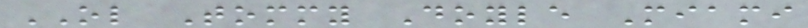OL Tommy Doyle Miami
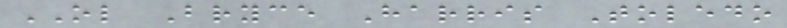OL Bryce Harris Toledo
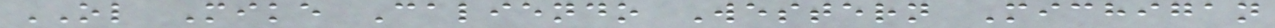OL Mike Caliendo Western Michigan
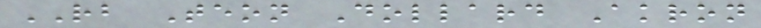RB Teon Dollard Akron
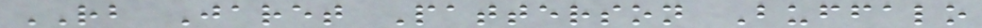RB Jaret Patterson Buffalo
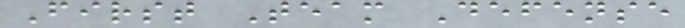First Team Defense
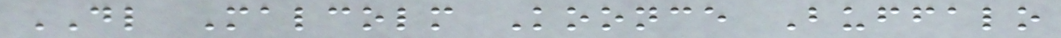DL Malcolm Koonce Buffalo
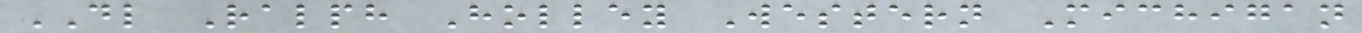DL Ralph Holley Western Michigan
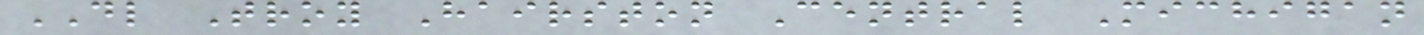DL Troy Hairston Central Michigan
